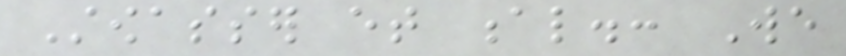Stowasser et al.: We
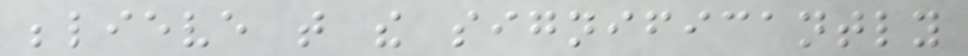believe that the significantly
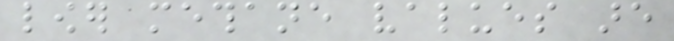lower methane values are
